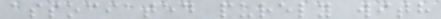associated purely with
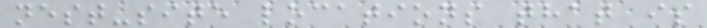nest-site locations that is
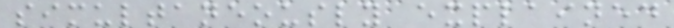simultaneously explained
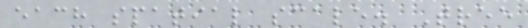each spatial scale. Tree
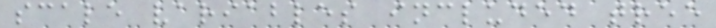scale variables included tree
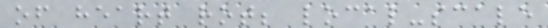of heart rot; local-scale
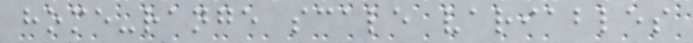home-range scale variables
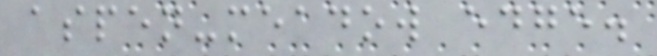aspen-meadow edge.
